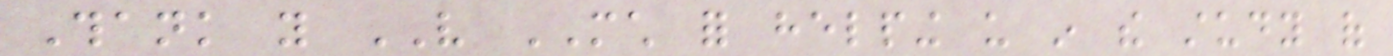Thank you VERY MUCH for helping us in the study of
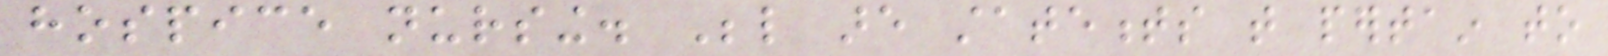hospice nursing. Below are statements that pertain to
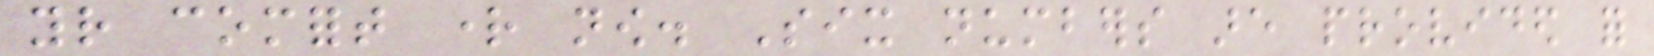your comfort right now. Six numbers are provided for
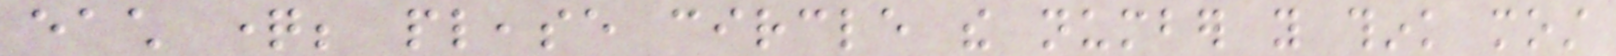each question; please circle the number you think most
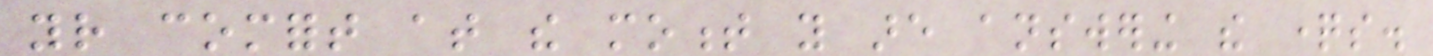your comfort at the moment you are answering the questions.
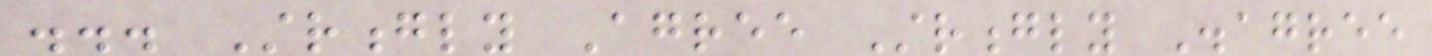... Strongly Agree Strongly Disagree
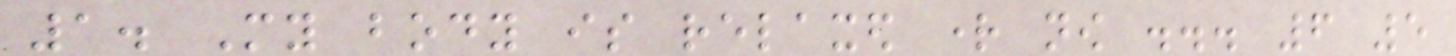1. My body is relaxed right now ... 6 5
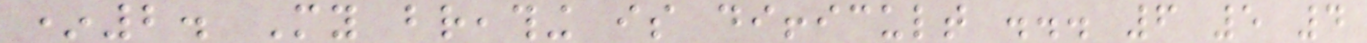*2. My breathing is difficult ... 6 5 4
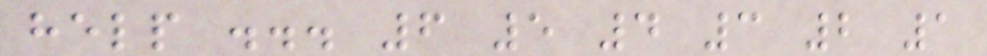help ... 6 5 4 3 2 1
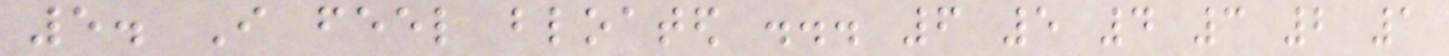5. I feel bloated ... 6 5 4 3 2 1
